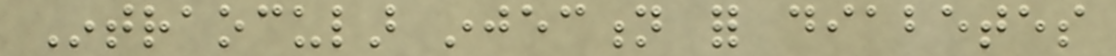Intraocular injection for diabetes
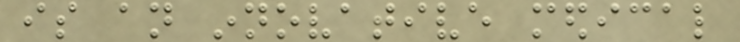is an innovative medical
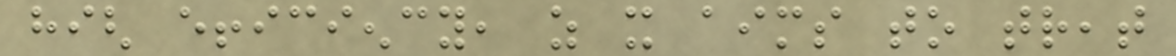high efficiency, as it aims to treat
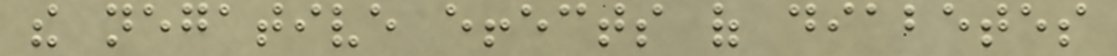the negative effects of diabetes
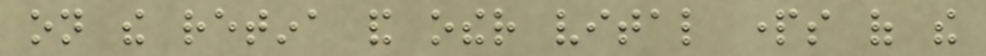on the retina and other vital parts of the
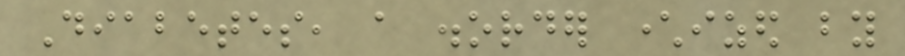Diabetes, a disorder characterized by
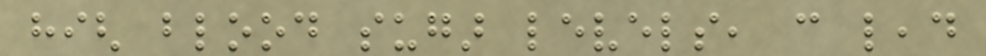high blood sugar levels, can lead
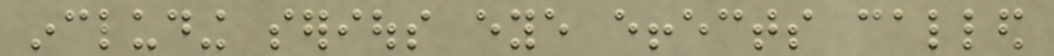including serious eye effects called
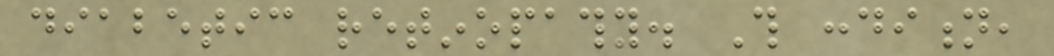diabetic retinopathy. This condition,
